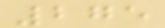275
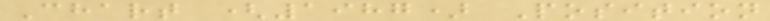Chart (1987) Position
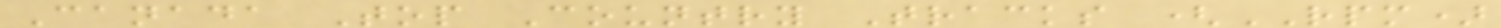Canada Top Country Tracks (RPM)
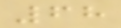68
